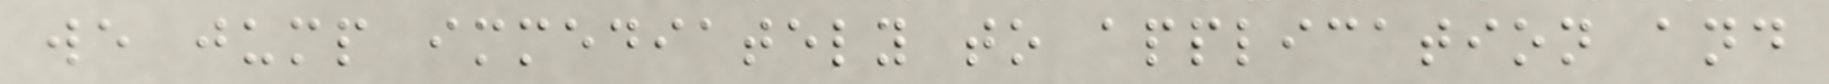we jump immediately to application and
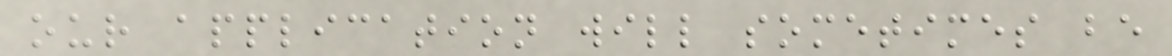our application will sometimes be
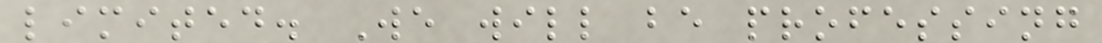limited. We will be professing
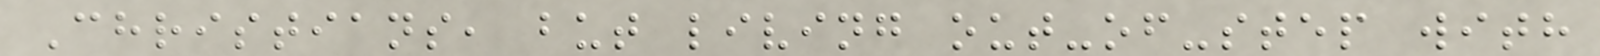Christians, but living out-of-step with
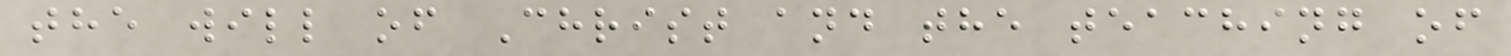the will of Christ and the teaching of
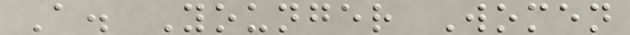A. Younger Women
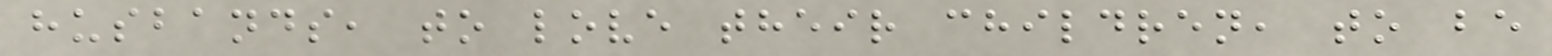husbands, to love their children, to be
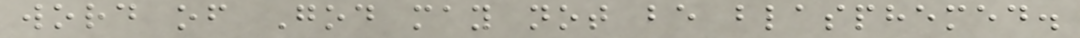word of God may not be blasphemed.
